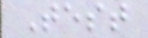Test
